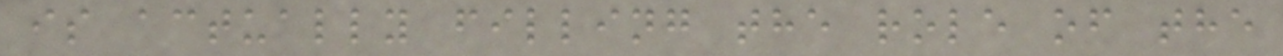is actually filling the role of the
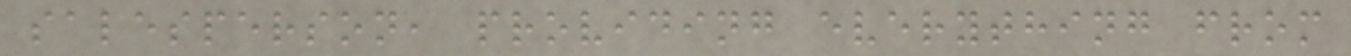salesperson, providing everything from
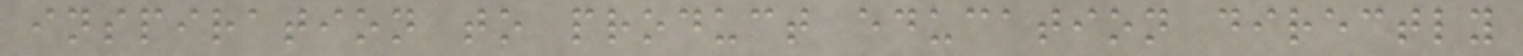inspiration to product education directly
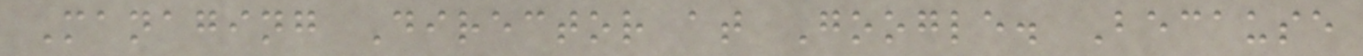Managing Director at Google. Because
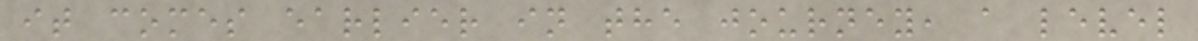it comes earlier in the journey, a level
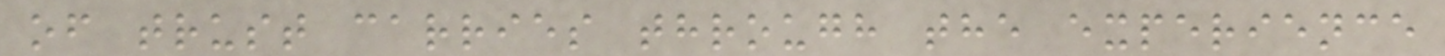of trust carries through the experience
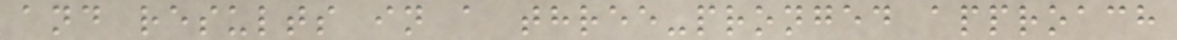and results in a three-pronged approach
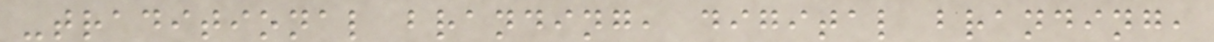-traditional branding, digital branding,
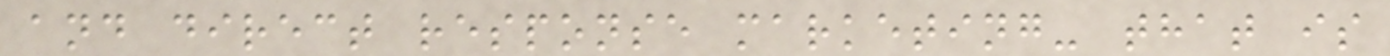and direct response marketing- that is
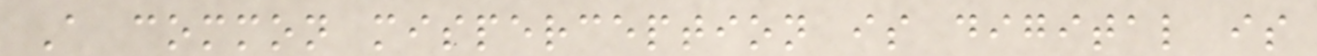A common misperception is digital is
